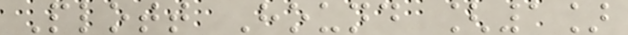Plott Hound [1]
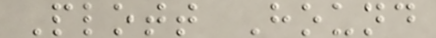Plott Hound
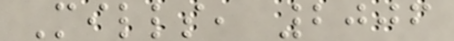Mills, 2006
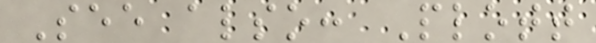See also: Plott
